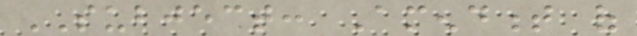SUBJECT: Amendment of
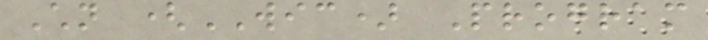Children (WIC) Program
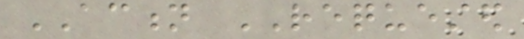ACTION REQUESTED
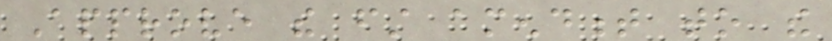Approve the first amendment to the
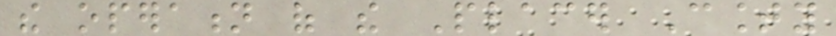the operation of the Placer County
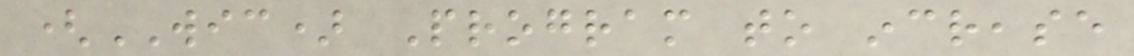(WIC) Program to increase
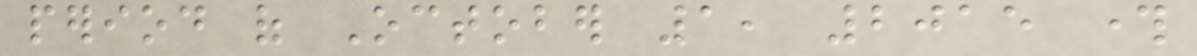period of October 1, 2015 through
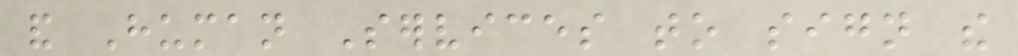and Human Services to sign the
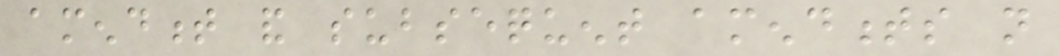amendment and subsequent amendments not
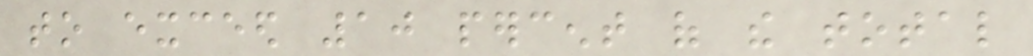to exceed 10 percent of the total
